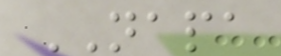NAPA
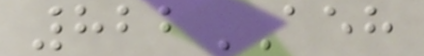822AEH
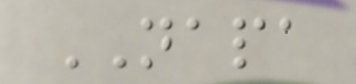NAPA
